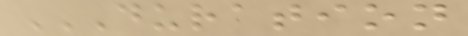DURATION
